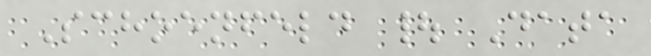Schoenfeld | Data
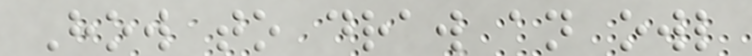How to draw an owl
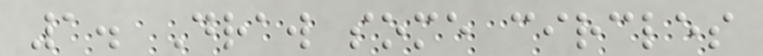1. Draw some circles
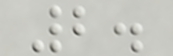2.
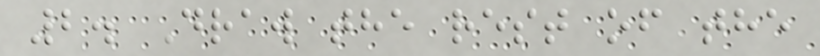2. Draw the rest of the
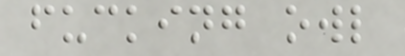fucking owl
